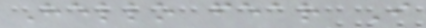Hello fear I
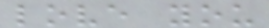love you
